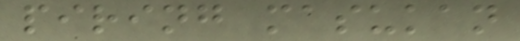piring masukan
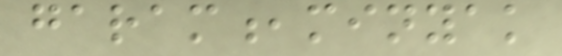garam,minyak
